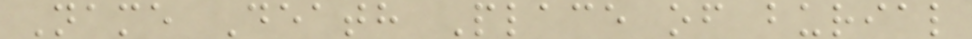Name Death Place of burial
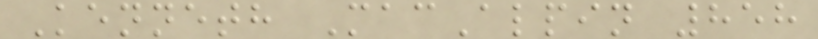Kenneth MacAlpin 858
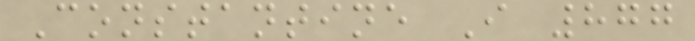Constantine I 877
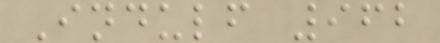Indulf 962
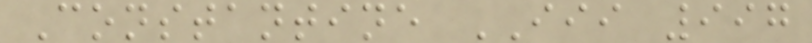Constantine III 997
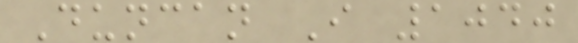Duncan I 1040
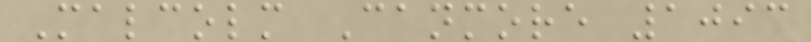Malcolm Canmore 1093
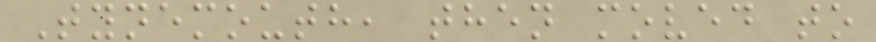Tynemouth, then moved to
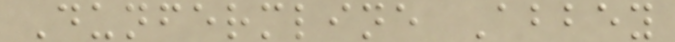Dunfermline Abbey
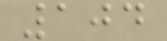104
